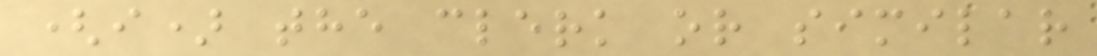(i) the clerk or similar
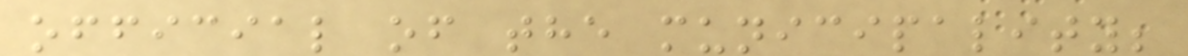official of the municipality;
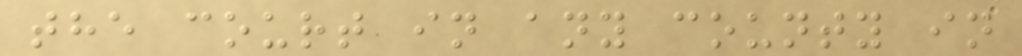the court in any county in
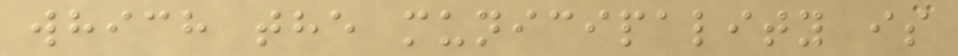which the municipality is
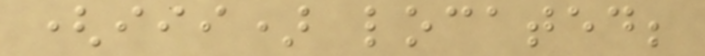(iii) located;
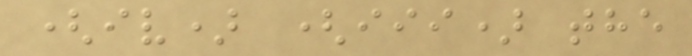(iv) (iii) the
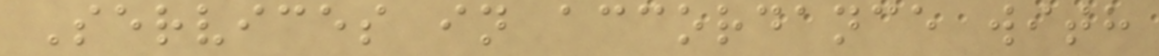Services in accordance with
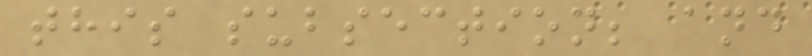this subsection; and
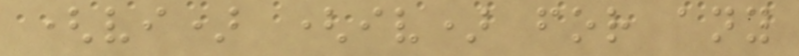(vi) (iv) for any
